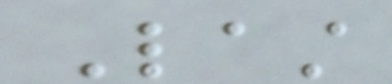Last
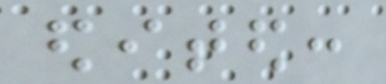edited:
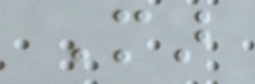Mar
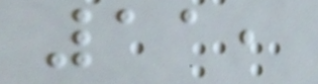11,
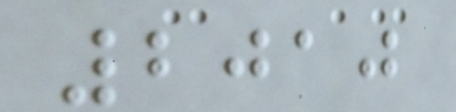2010
